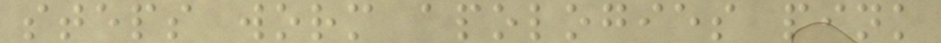steps worm apologies pink
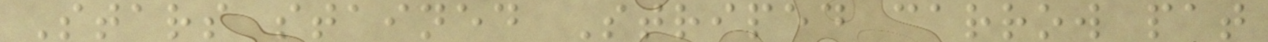Stars stained Striped carrow pat
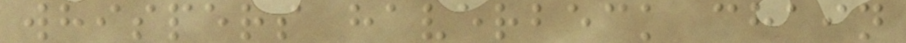whispers haverbeck chain
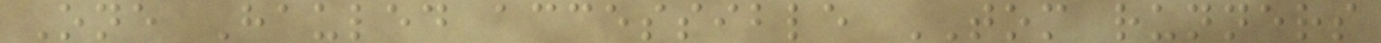One Hauled accessible TOM runners
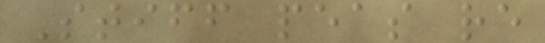Stiff peas re
